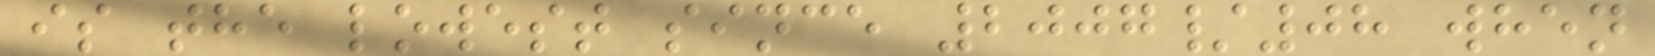is the lowest since 2007/08 when
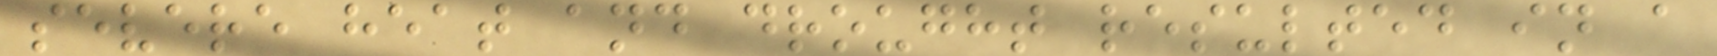severe heat and drought resulted in a
